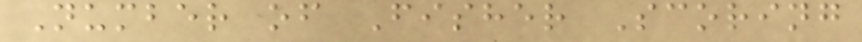Number of Fisher Scoring
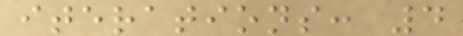iterations: 4
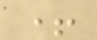+
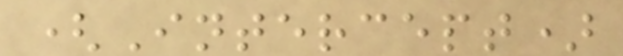(Intercept)
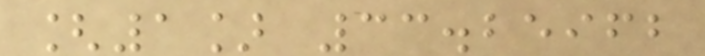[1] 33.25962
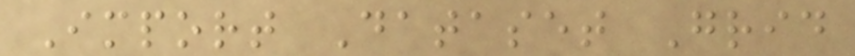Import Dataset Grid
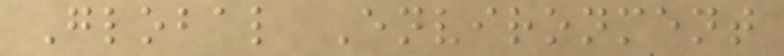Global Environment
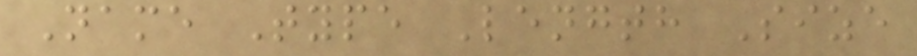Name Type Length Size
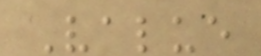Value
